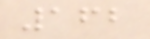162
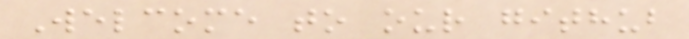Welcome to our github
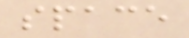space
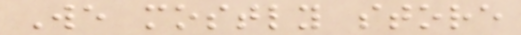We mostly store
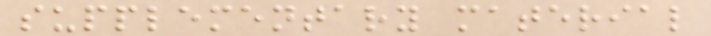supplementary material
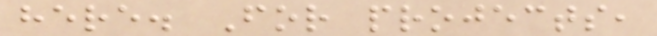here. For projects,
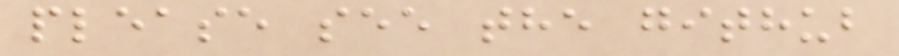please see the github
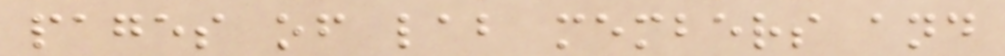pages of lab members and
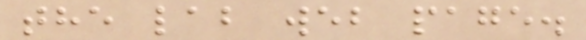the lab web page.
